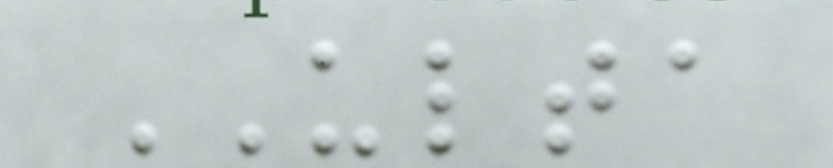ULTA
